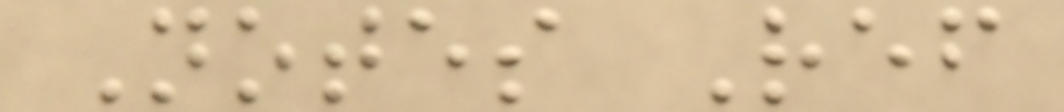Notes Ref
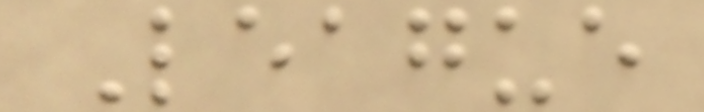League
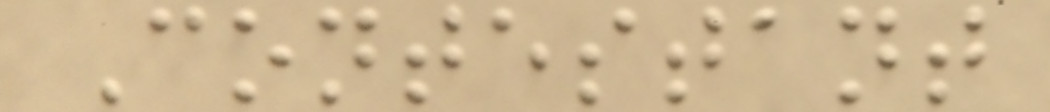Contestant
